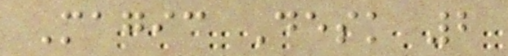Magic Desk 2
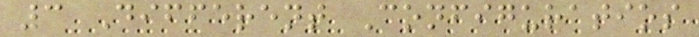3 Different Configuratios
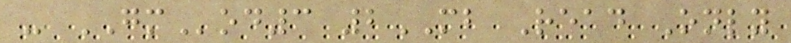- GMod3 2MB Read Only
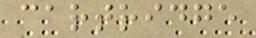cartridge
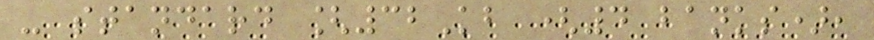- standard [32Kb (4 banks),
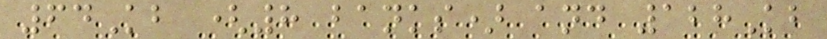64Kb (8 banks) and 128Kb
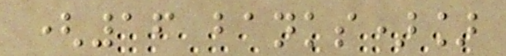(16 banks)]
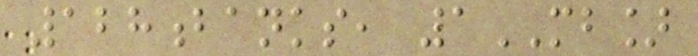128banks, 1MB]
